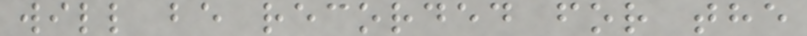will be recorded for the
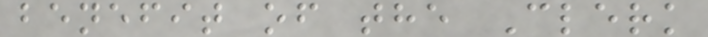benefit of the Clerk
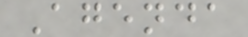Agenda
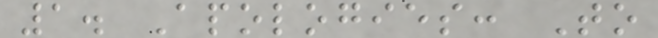1. Apologies: To
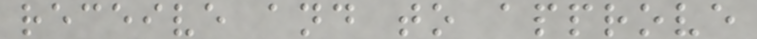receive and to approve
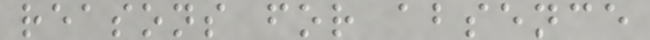reasons for absence
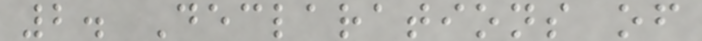2. Declarations of
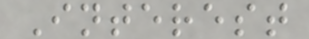Interest
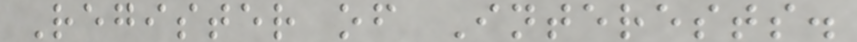Register of Interests.
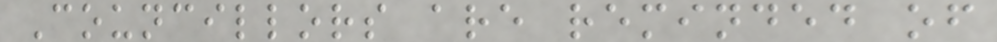Councillors are reminded of
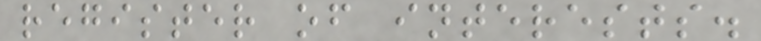register of interests.
